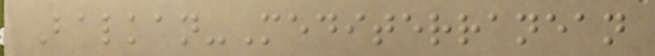Balkan-Mediterranean
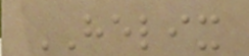HELIX
